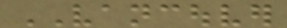VANCOUVER
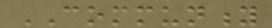COMMUNITY
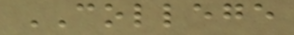COLLEGE
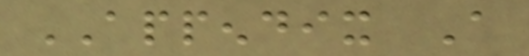APPENDIX A
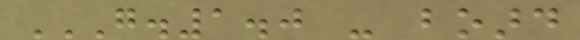G.1.0 - BOARD
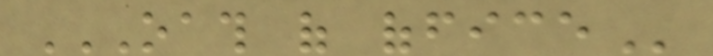OATH OF OFFICE
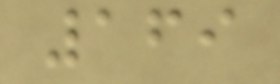169
